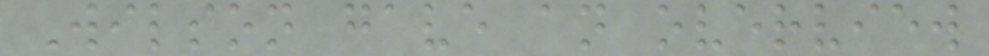Wilson gave an overview
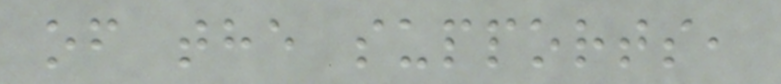of the supports,
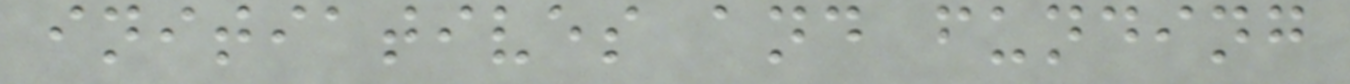initiatives and funding
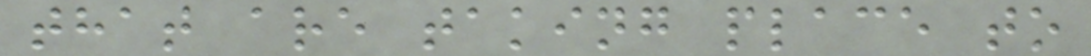that are taking place to
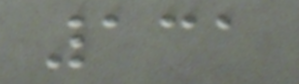131
